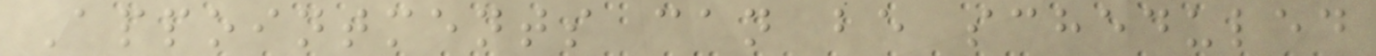Appointments can be scheduled
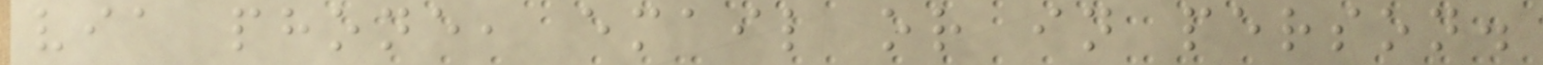via phone, email or in person.
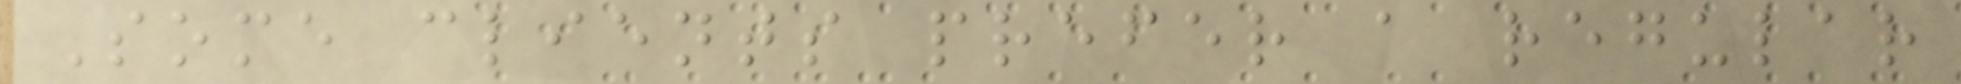Some clients prefer a regular
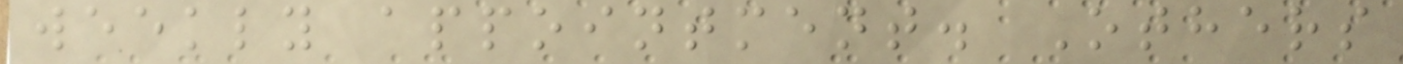weekly appointment. Others
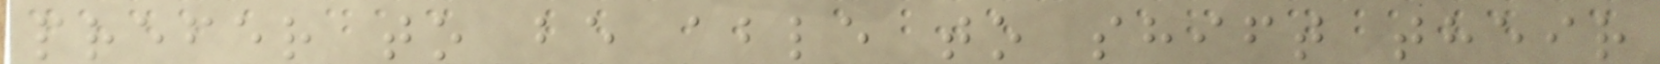prefer to be able to shift their
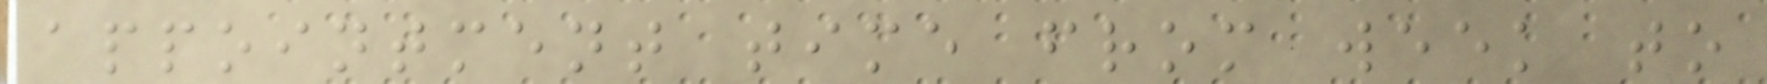appointment time from week to
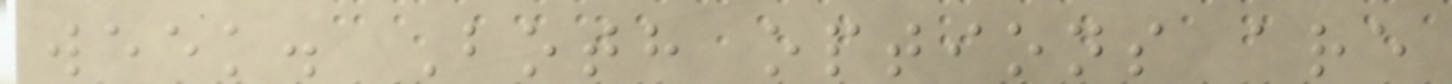week. Both options are
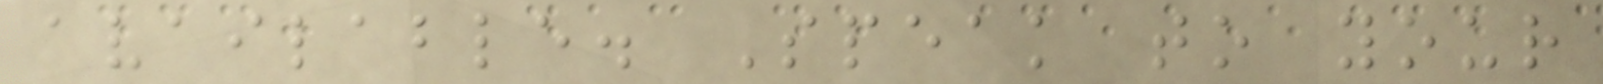available. Speak to your
